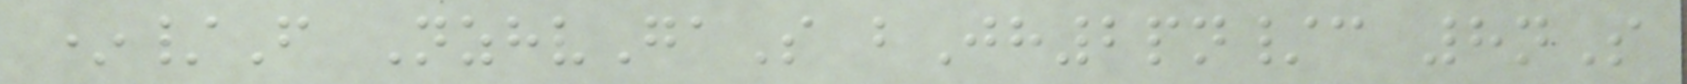*/F NzhvGaS bJh2pn/c 8nS
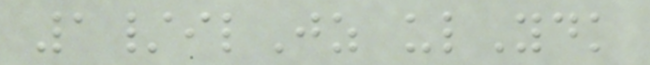1/ilJz ulYdk
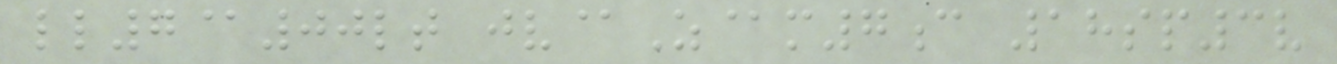ll7@00lt jv@Z@m7c 18sp3v
